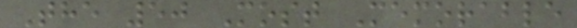The 50 Most Memorable
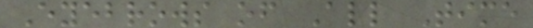Eyebrows of All Time
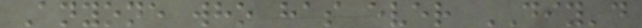Anyone who has ever DIY'd
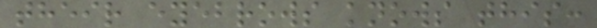their eyebrows knows this:
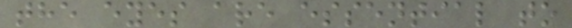the eyes are essential to
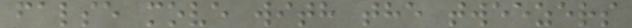false move with the tweezers
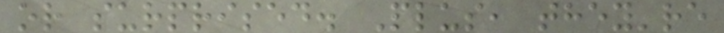or surprised. Plus, they're
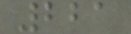221
